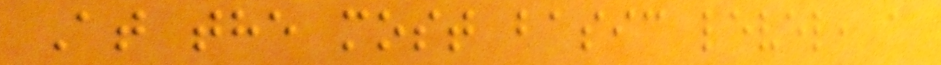At the most basic level, a
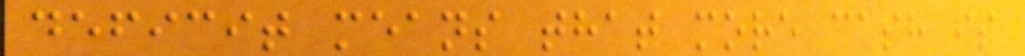deficit means that more cash is
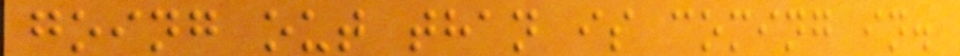going out than is coming in.
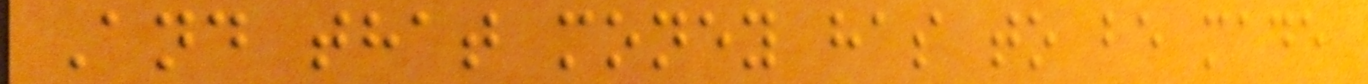And that money has to be made
